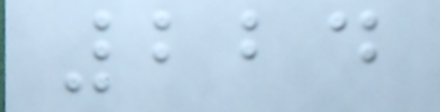224
